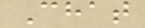Chat
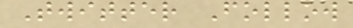Twitter Follow
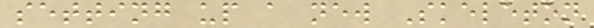setting up a new Skeleton
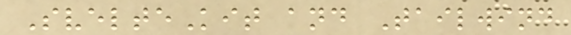SvelteKit and Tailwind
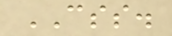CSS.
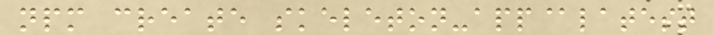npm create skeleton-app@latest
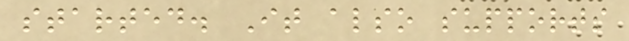started. It also supports
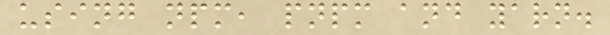using npm, pnpm and yarn.
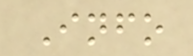Info
